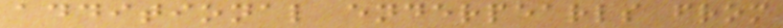additional enderpearls from
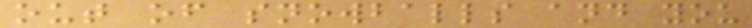out of snowballs and you
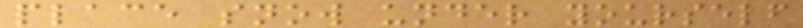place snow under yourself
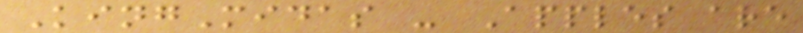KingMidas - Apples are
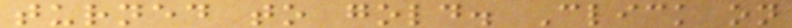turned to gold. Click on
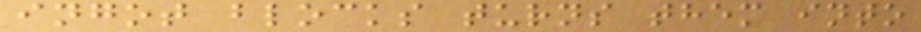ingot blocks turns them into
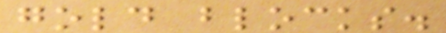gold blocks.
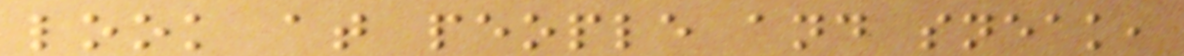look at people and sneak,
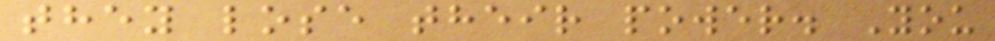they lose their power. You
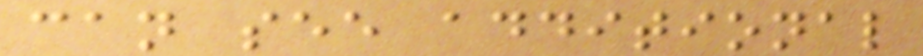can see additional
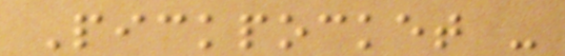Pickpocket -
